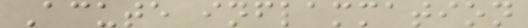Acute inflammation
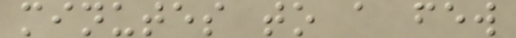minutes to a few
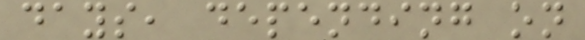days, depending on
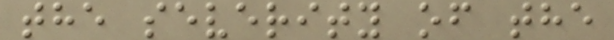the severity of the
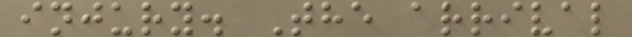injury. The arrival
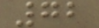72
